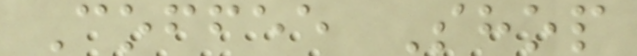Coffee Shop
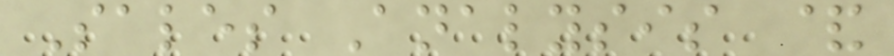Sales Analysis &
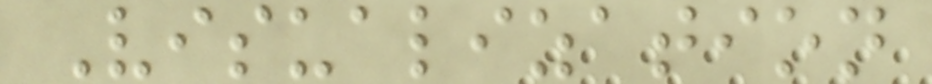Visualization
